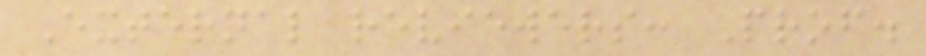External reviewers: Prof.
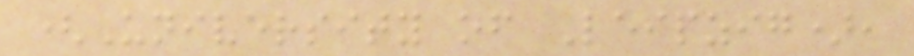(University of Leipzig),
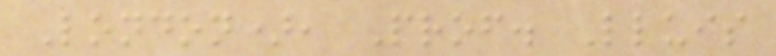London), Prof. Lluis
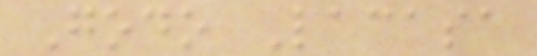Godo Lacasa
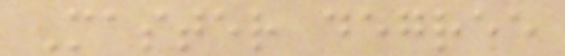Master degree
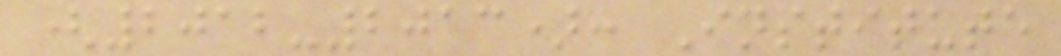(2012-2013): Institute
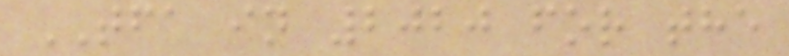TFA in 2020 for the
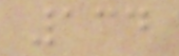134
